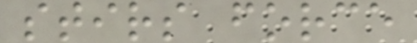stirs force
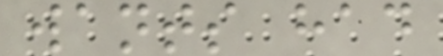wants had
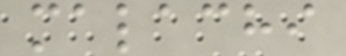malachi
